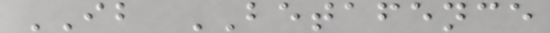IB BETAFENCE
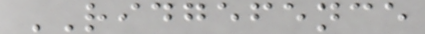RIDGEFENCE
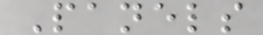Panels
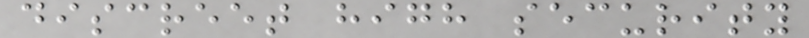discreet high security
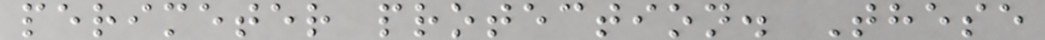perimeter protection. These
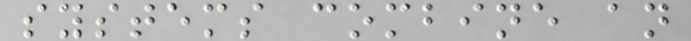systems combine an
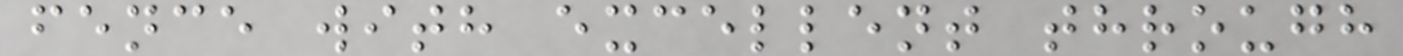fence with excellent through
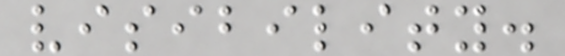visibility.
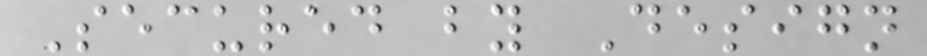Secured by Design
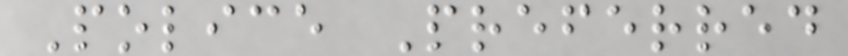Police Preferred
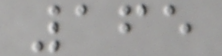165
